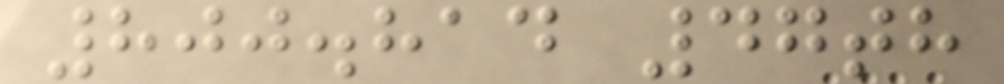800.814 47th
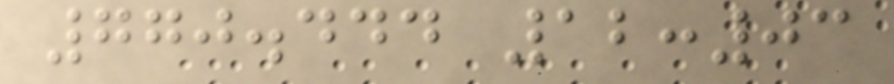770.444 12:03
